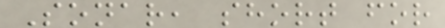Sonar, short for
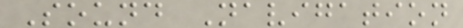Sound Navigation
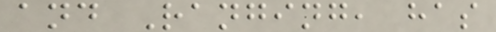and Ranging, has
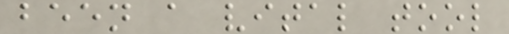been a vital tool
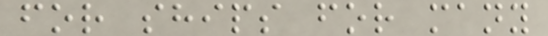for ships for many
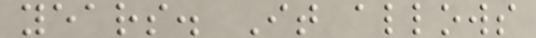years. It allows
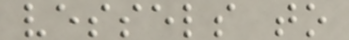vessels to
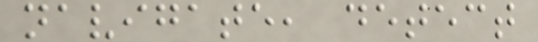navigate, detect
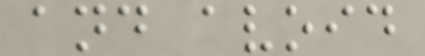and avoid
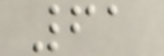61
